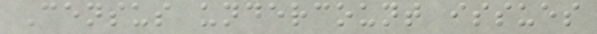Census undercount issues
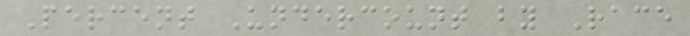Percent Undercount by Race
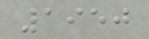1950
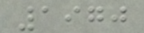1970
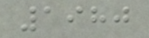1980
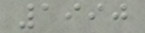1990
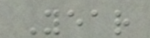Year
